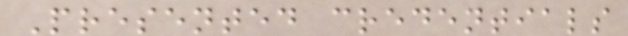Presented credentials
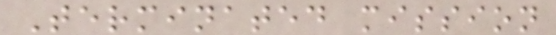Terminated mission
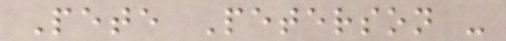Pete Peterson -
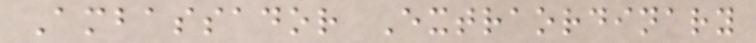Ambassador Extraordinary
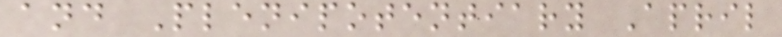and Plenipotentiary April
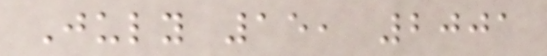July 15, 2001
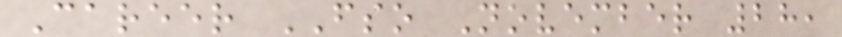Career FSO November 28,
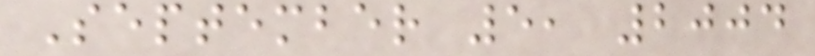September 5, 2004
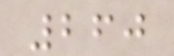260
